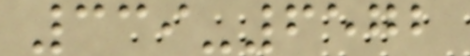339-6572
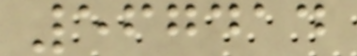567414
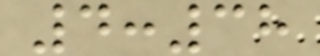4:38
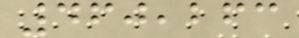460,263
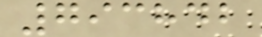793842
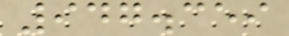947.359
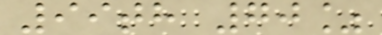99th 70%
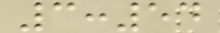3:54
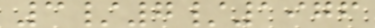3/7/1976
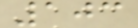103
